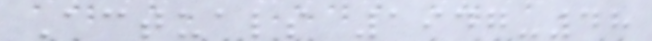Actuals 1947-48
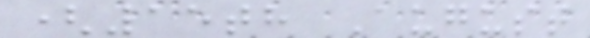(15th August
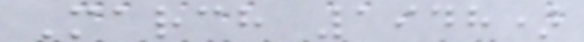March 1948)
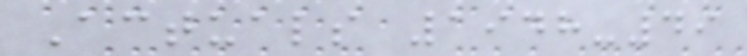Actuals 1948-49
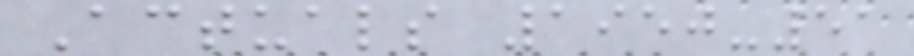Actuals 1950-51
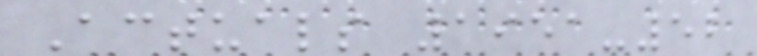Actuals 1951-52
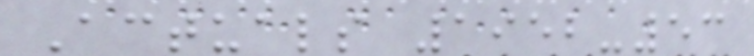Actuals 1952-53
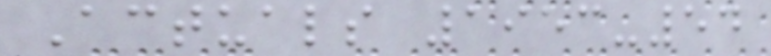Actuals 1953-54
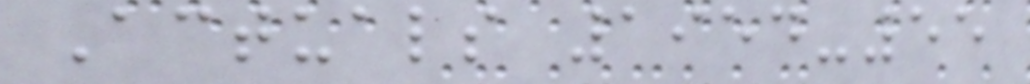Actuals 1954-55
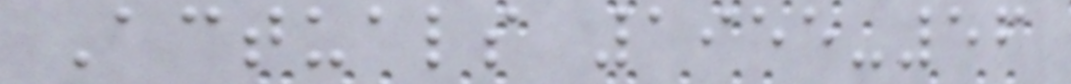Actuals 1955-56
